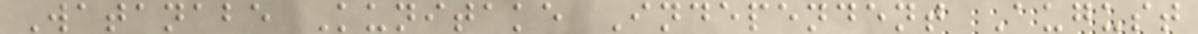Watanabe Kunitake Independent August
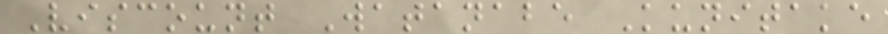Viscount Watanabe Kunitake
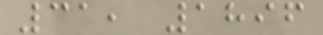31, 1896
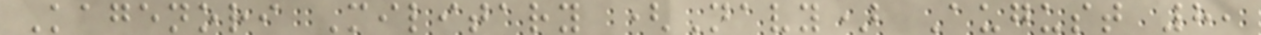Kagenori Military (Navy) August 8,
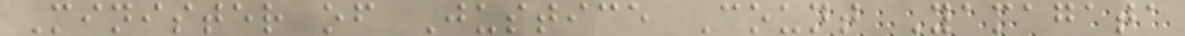Minister of Justice Count Yamagata
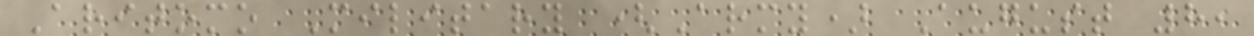Aritomo Military (Army) August 8,
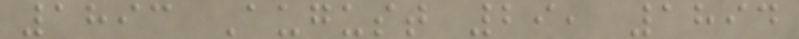1893 August 29, 1894
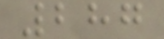287
